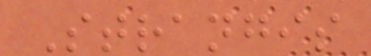Strangis
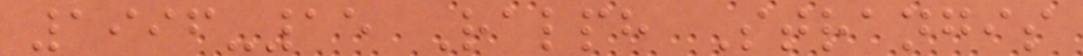1996-15 Ralph Strangis
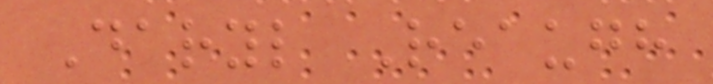Daryl Reaugh
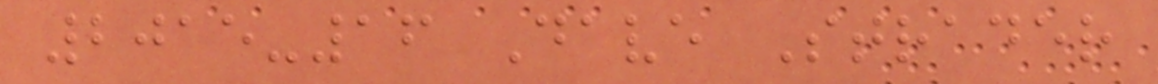2015-16 Dave Strader
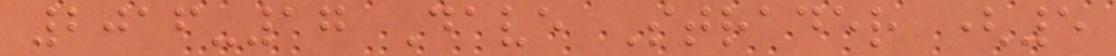2016-17 Dave Strader (5
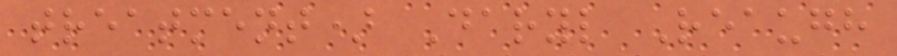treatment) Daryl Reaugh
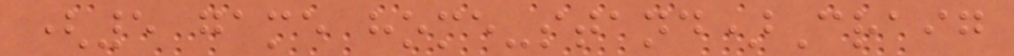(5 game home-stand)Craig
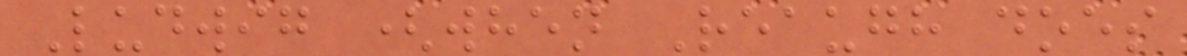Ludwig (when Reaugh does
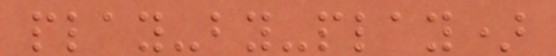play-by-play)
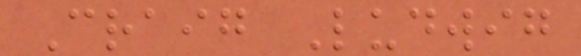Craig Ludwig
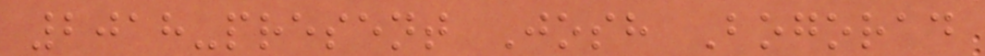2018-present Josh Bogorad
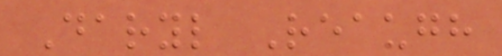Daryl Reaugh
